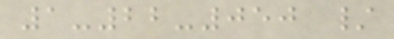1-22-050 /
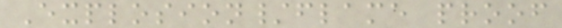Explosion/flame proof
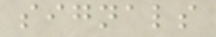signals
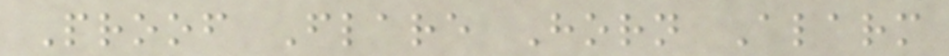Proof Flare Horn Alarm
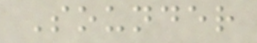Sounder
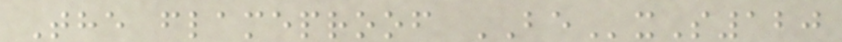The flameproof BExS120
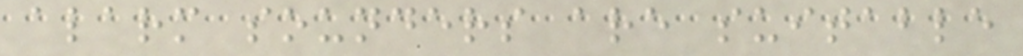alarm sounders are suitable
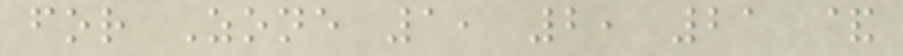for Zone 1, 2, 21 &
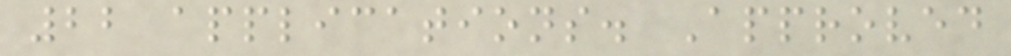22 applications. Approved
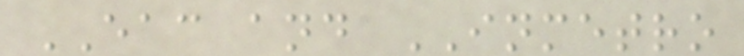EAC and INMETRO
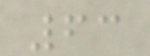63
